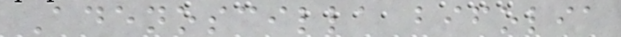Adenoscilla bifolia
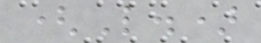(L.)
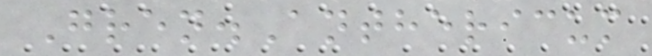Gren.Anthericum
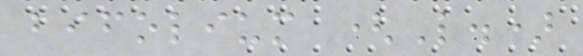bifolium (L.)
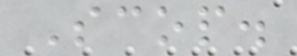Scop.
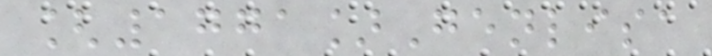[1771]Genlisa
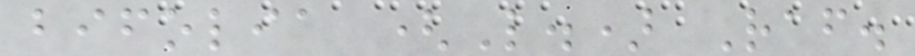bifolia (L.) Raf.
